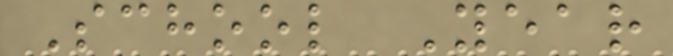School Year
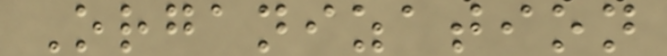Organization
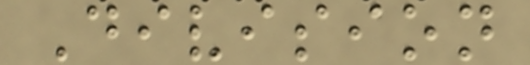Division
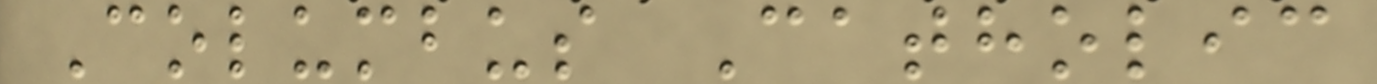Columbus Catholic
